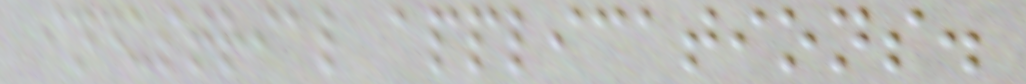industrial applications.
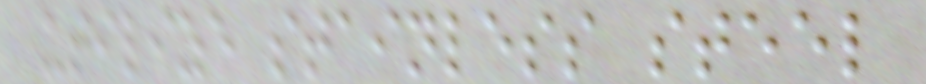utilize stainless steel
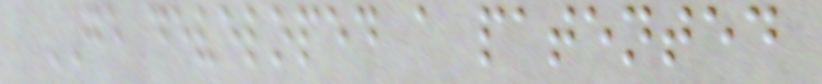GE developed a patented
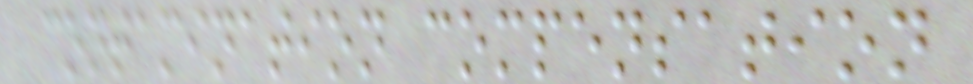contamination compensation
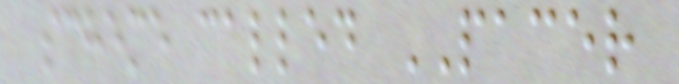scheme called PACER
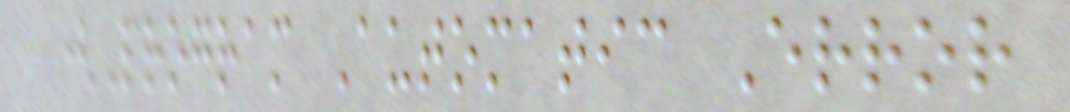(Program Automatic Error
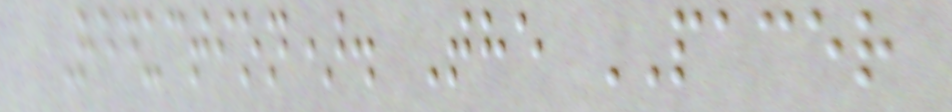Reduction). The PACER
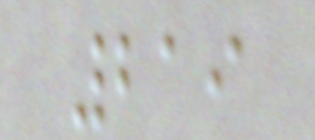219
